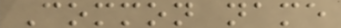Common name
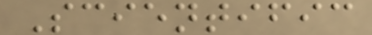Scientific
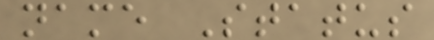name Status
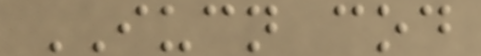IUCN cod
